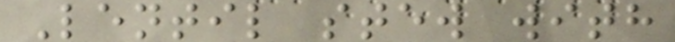Lentil stew with
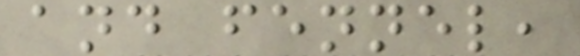and fennel,
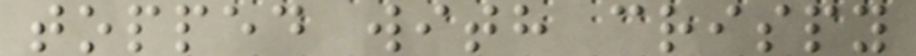topped with crispy
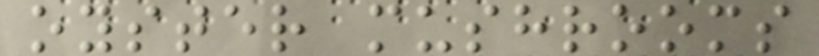oyster mushrooms
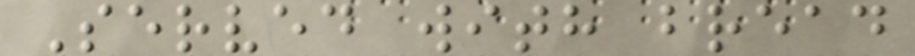Served with bread
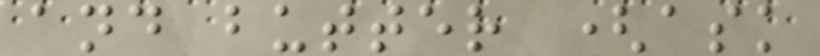and butter (ask
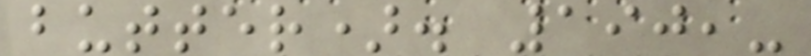butter). 190,-
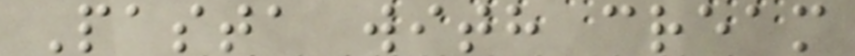Pasta with cream
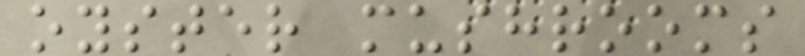oyster mushrooms
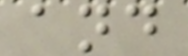and
